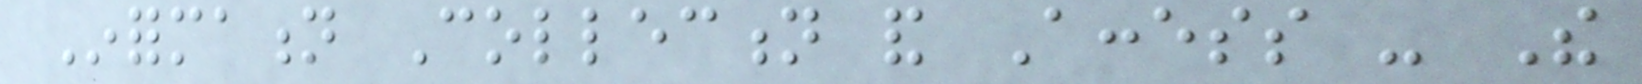Information Collection and Access - The
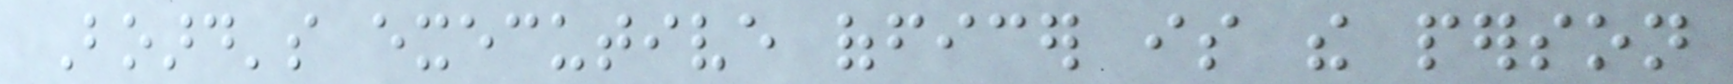Board's executive officer is the person
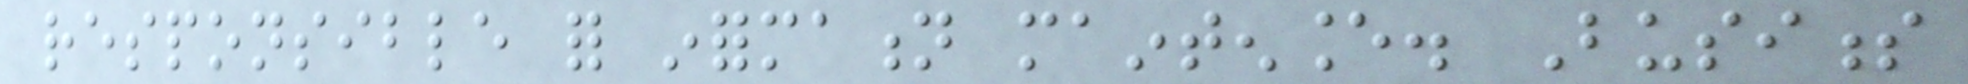responsible for information maintenance. Business
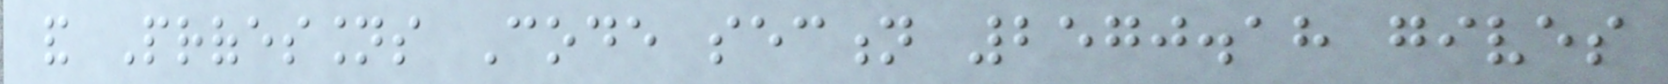and Professions Code section 2570.18 gives
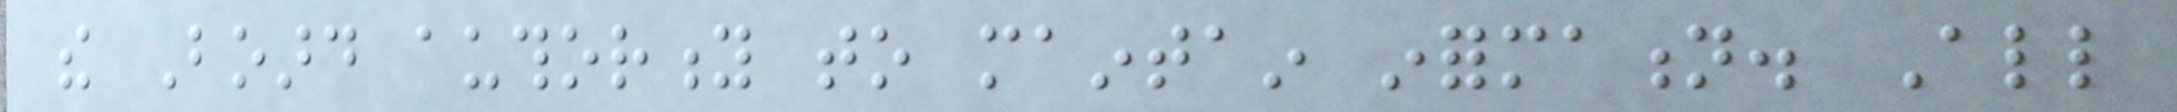the Board authority to maintain information. All
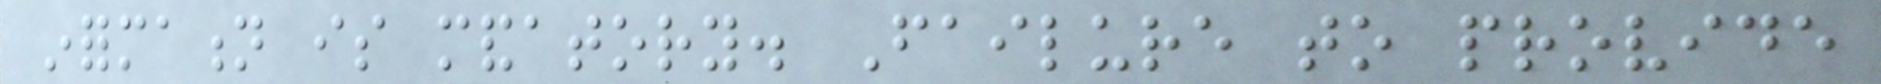information is mandatory. Failure to provide
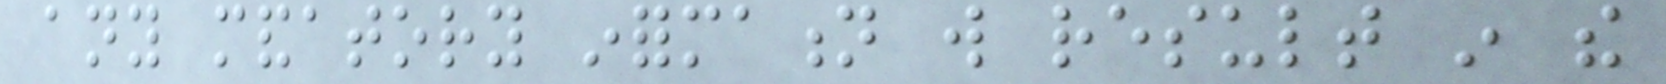any mandatory information will result in the
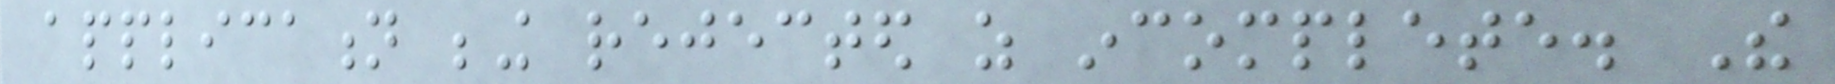application being rejected as incomplete. The
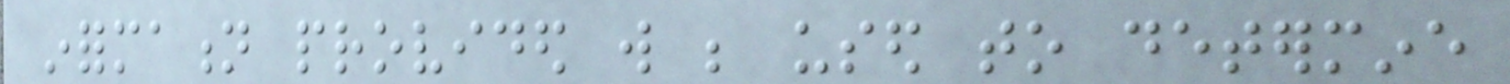information provided will be used to determine
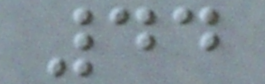44
